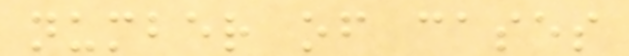number of cases
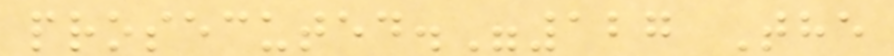prosecuted."127 The
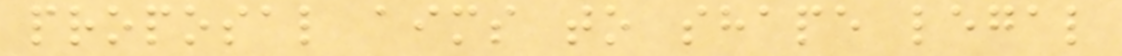proposal aims to shape legal
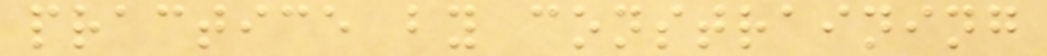practice by constraining
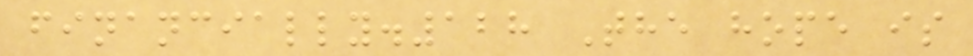financially.128 The hope is
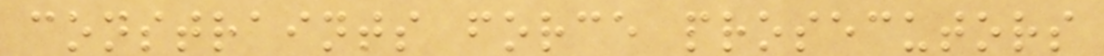constraints force prosecutors
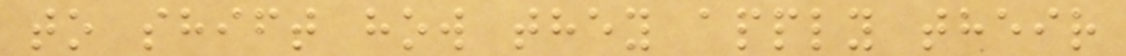to shift how they apply their
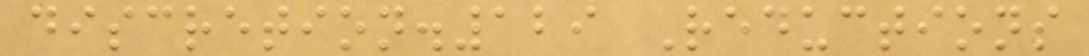discretion.129 Reductions
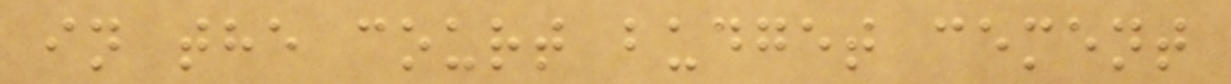in the court budget cement
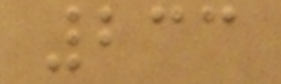233
